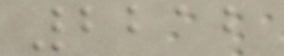2212
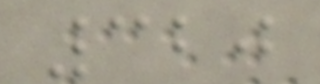320
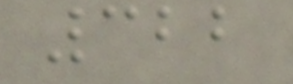322
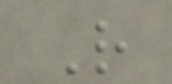R
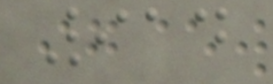914
